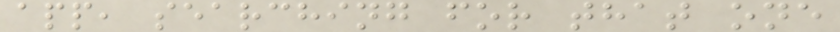app, searching for that one
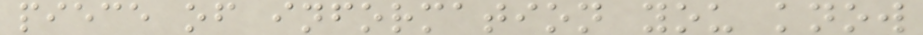piece of information you know
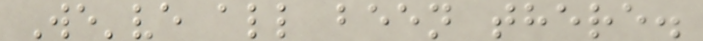We've all been there.
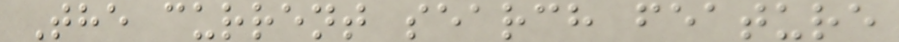The current search feature
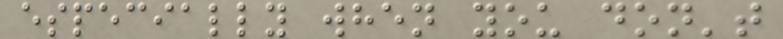especially when you don't
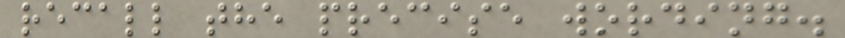recall the precise wording.
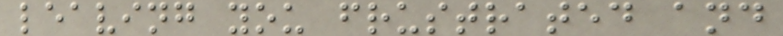leaving you frustrated and
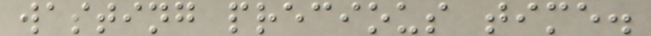wasting precious time.
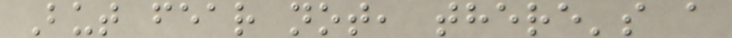But fear not, there's a
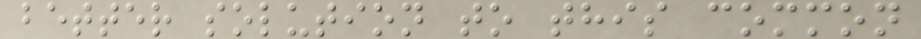better solution to this common
